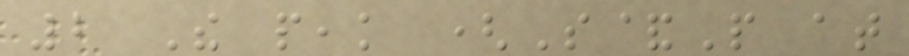2 The peak (S&P at
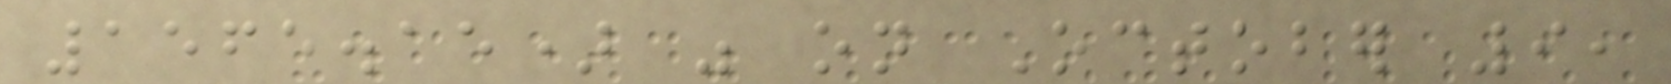1565.15) was on October 9,
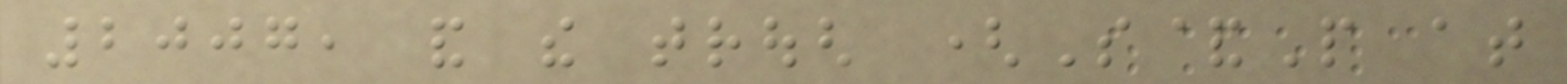2007, and the trough (S&P at
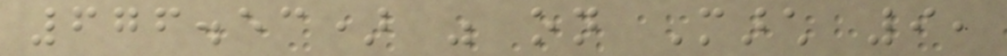676.53) was on March 9,
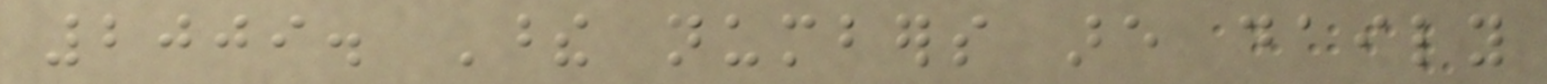2009. These numbers are daily
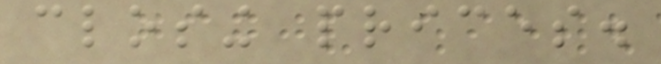closing prices.
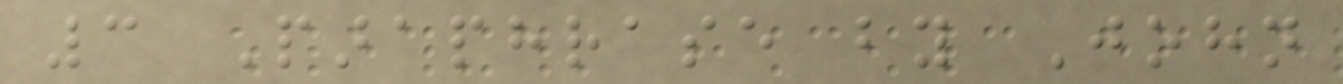3 Paraphrase by John
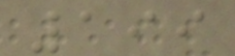199
